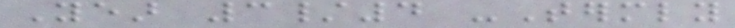Year 3/4 -Termly
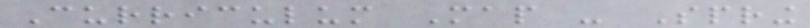Curriculum Map - Spring
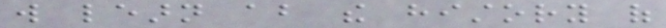will learn about the history of
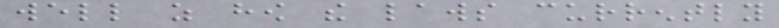well as how the laws currently
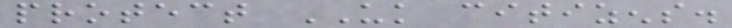protect UK citizens.
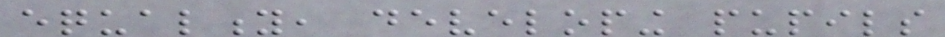equality, developing pupils
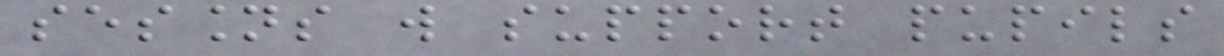sessions will support pupils
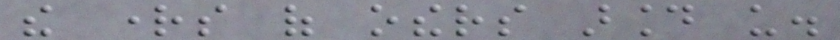the rights of others around us.
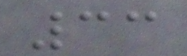33
